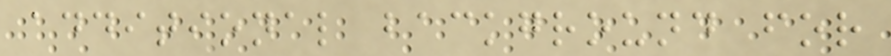additional background for
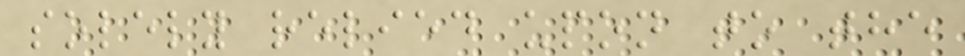solely relied upon to the
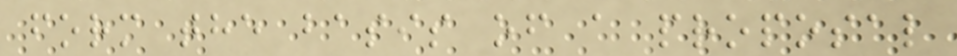form the basis of a proposal
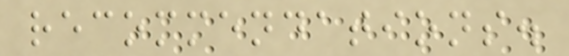recommendations.
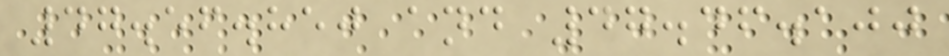47.56.850 and 47.46.100
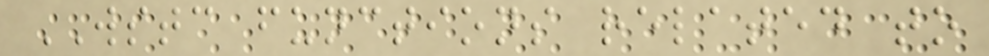WSTC functions related to
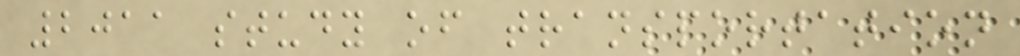2011 study of transportation
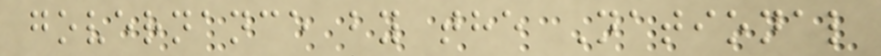governance by the National
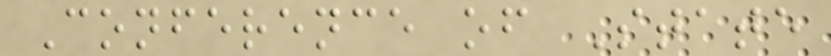Conference of State
